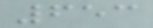653
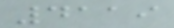4119
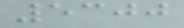5300
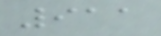911
